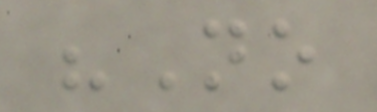"No
